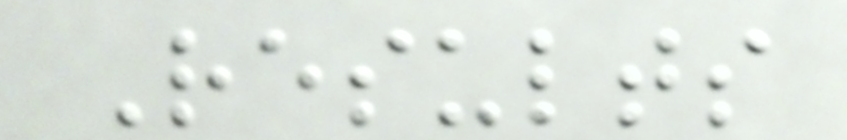Results
